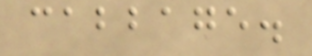cabbage.
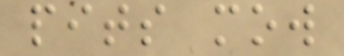pits mow
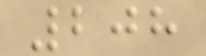208
